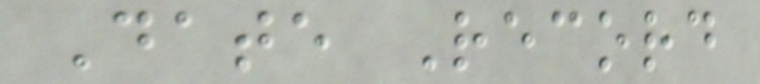Date Record
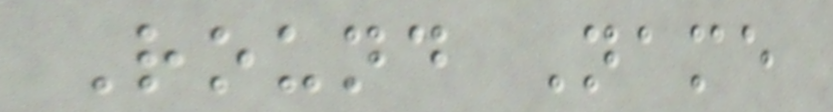Round Name
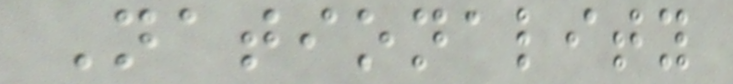Nationality
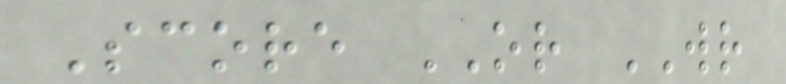Score OR WR
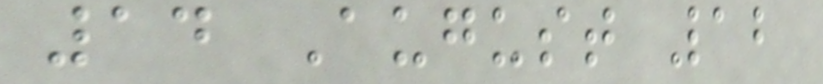14 August 12
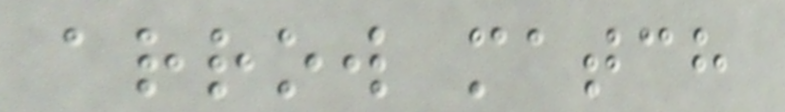arrow match
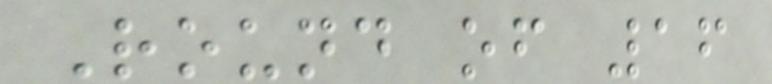Round of 16
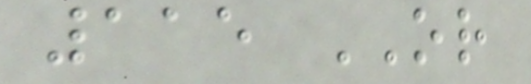115 OR
